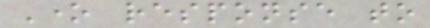One response to
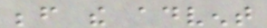before the advent
